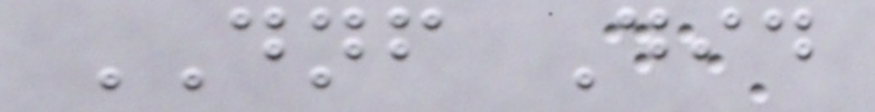DNF Did
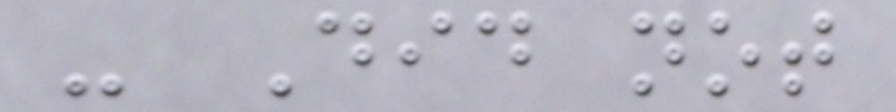- Did not
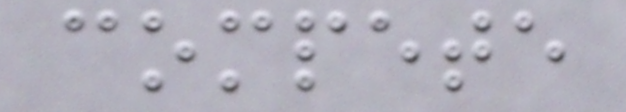compete
